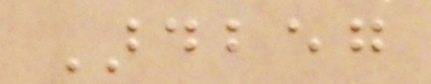Ardbeg
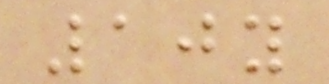10y
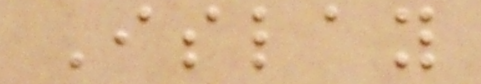Islay
